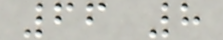66 8
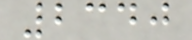2340
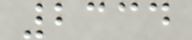2334
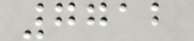7712
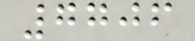7706
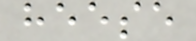heese
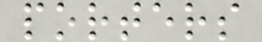porters
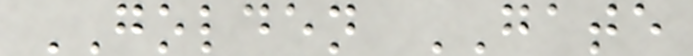GOLDEN GATE
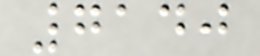7140
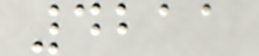4211
